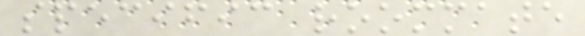specific roommate
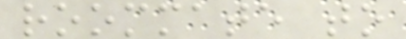roommate to
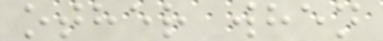other when
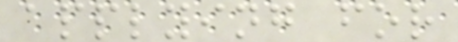applying for
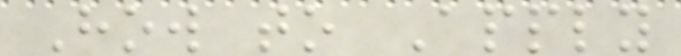How to Apply
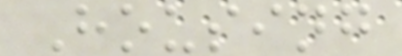Housing
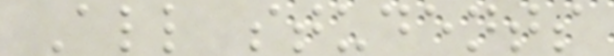All students
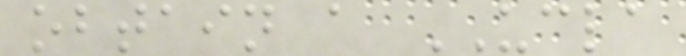obtain a UCLA
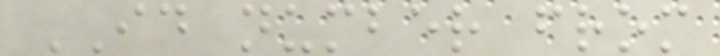ID number from
